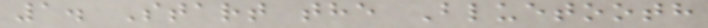1. Start the Bluetooth
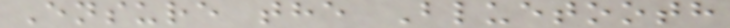Ensure the Bluetooth
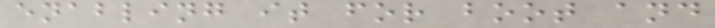enabling it for boot and
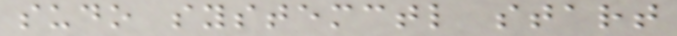sudo systemctl start
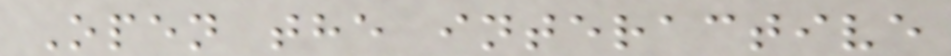Open the interactive
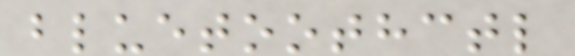bluetoothctl
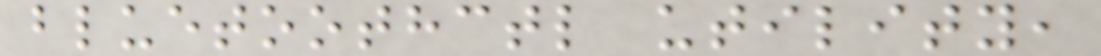bluetoothctl utility,
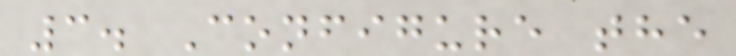3. Configure the
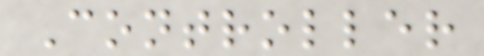Controller
